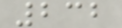232
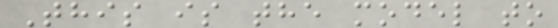This is the model to
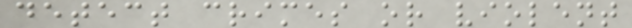detect crimes or violent
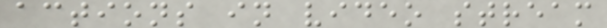actions in video stream
